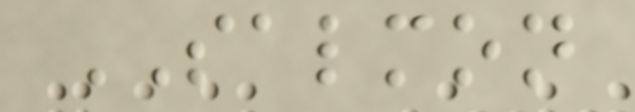SALMON
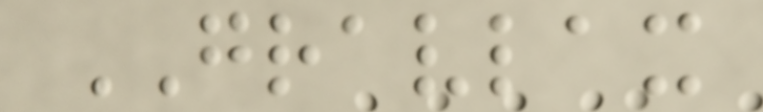GRAVLAX
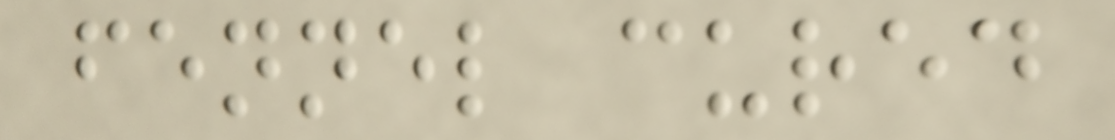fennel cured
